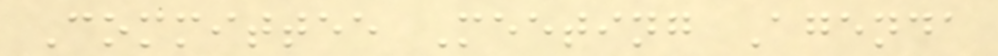Committee Meeting Agenda
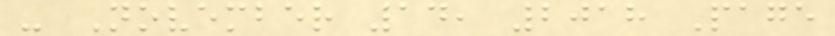- November 14, 2018 Page
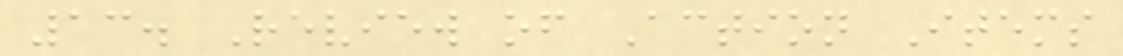13. Review of Action Items
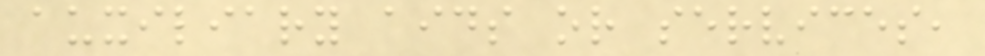auxiliary aids or services,
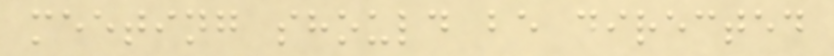meeting should be directed
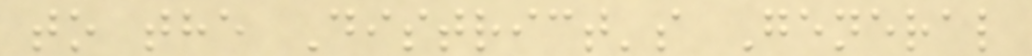to the District's General
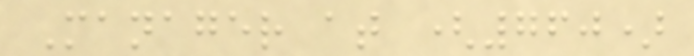Manager at (760)
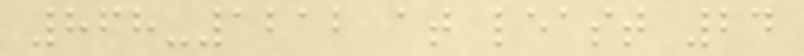868-1212 at least 24
